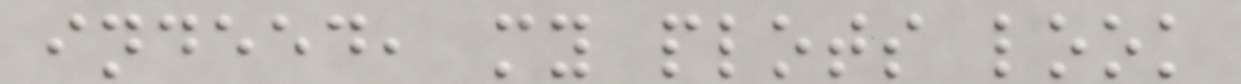indeed, my plots look
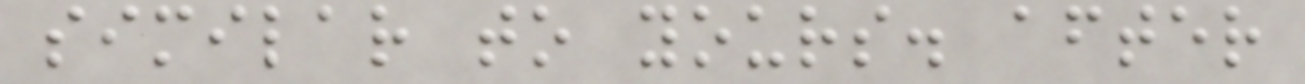similar to yours. after
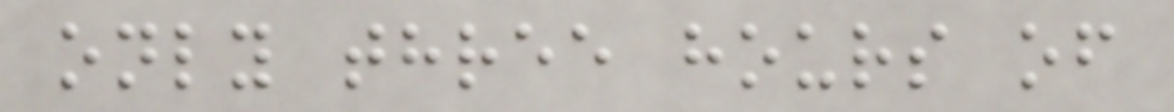only three hours of
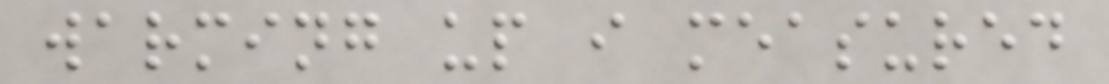warming up i measured
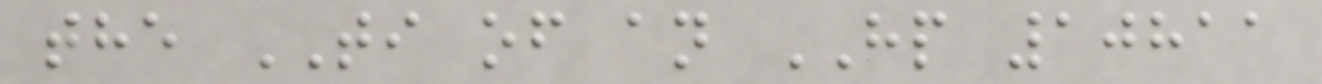the TI of an HP 10811
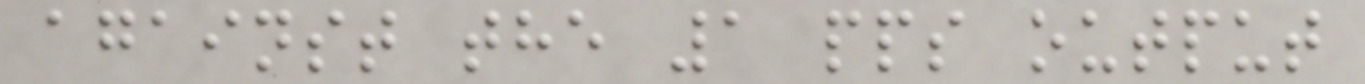against the 1 pps output
